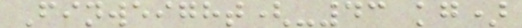Finweight(-43 kg)
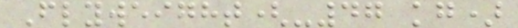Flyweight(-47 kg)
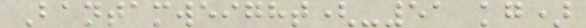Bantamweight(-51 kg)
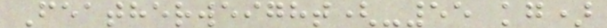Featherweight(-55 kg)
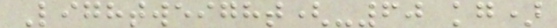Lightweight(-60 kg)
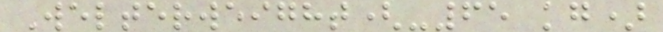Welterweight(-65 kg)
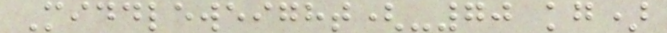Middleweight(-70 kg)
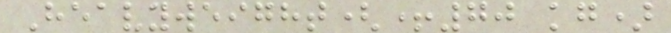Heavyweight(+70 kg)
